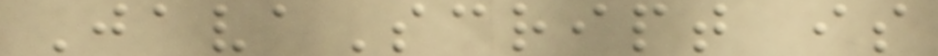JavaScript is
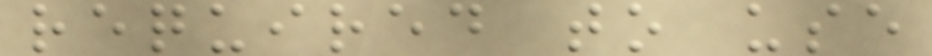required to use
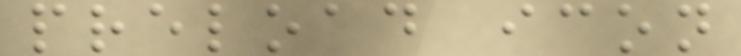preload icon
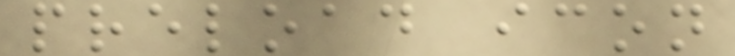preload icon
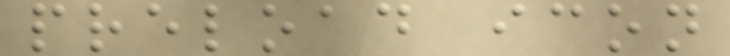preload icon
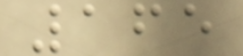165
